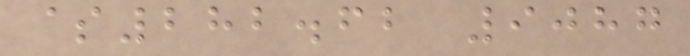$282.62 9087
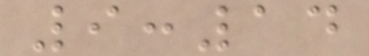9:14
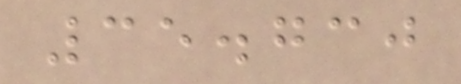35.730
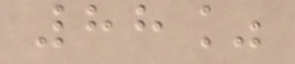88%
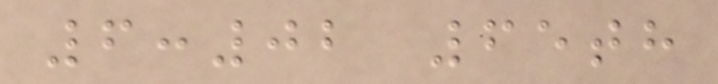6:02 65th
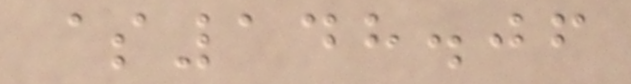$148.06
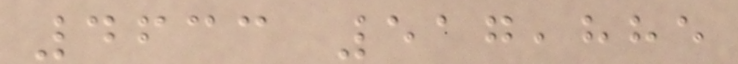4633 517,885
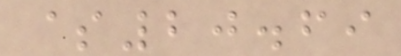$20.69
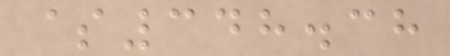$348.38
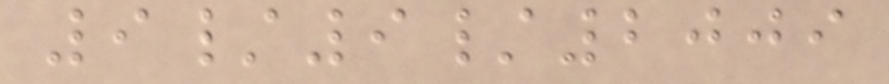9/9/2009
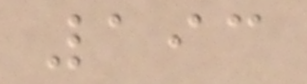193
